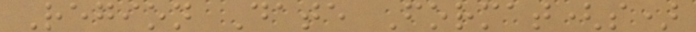Region Date Format(s)
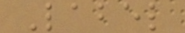Label
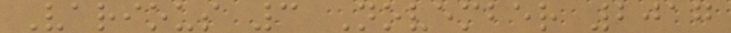Various 3 November 2017
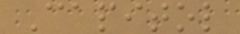Capitol
